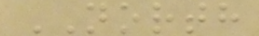NORTH
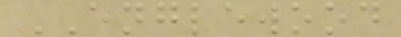ENGLEWOOD
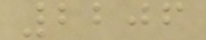2206
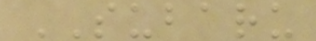SUBARU
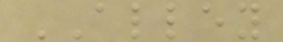ALLEY
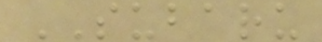SUBARU
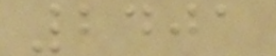2401
